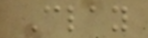Clay
